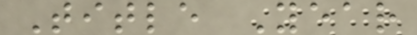Title Year
